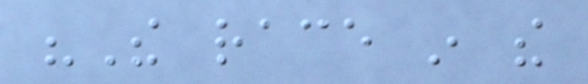"The race in the
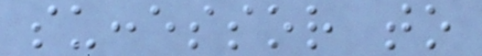successor to
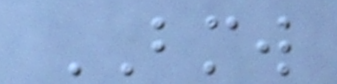BMW
